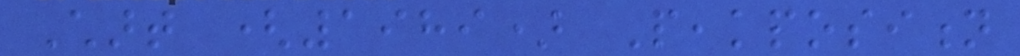Chart (1989) Peakposition
